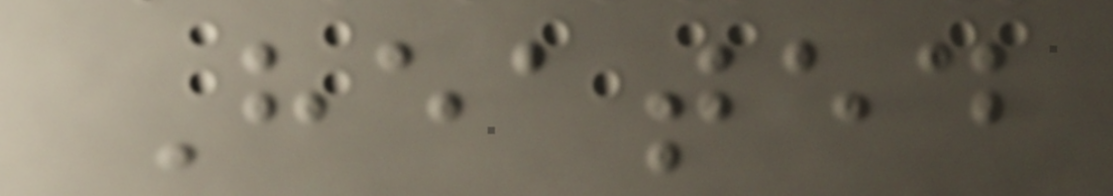Heated
